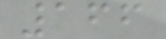166
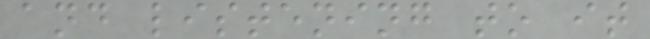and listening to it
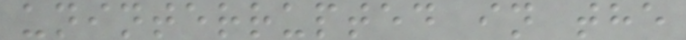uninterrupted in the
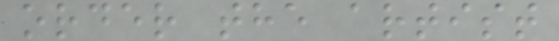order the artist
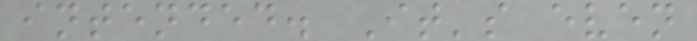intended. It's even
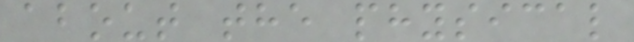about the physical
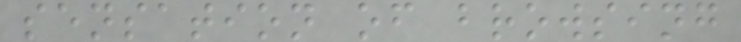sensation of browsing
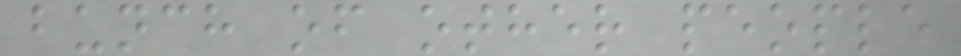bunch of other people
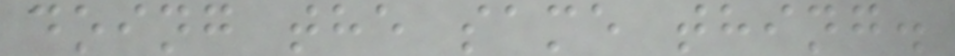doing the same thing.
